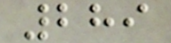289
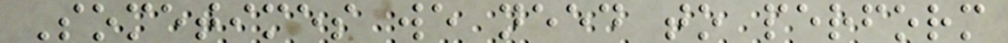Sometimes we need to perform
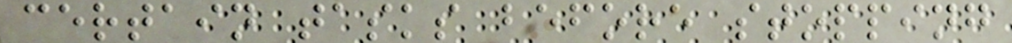certain tasks before stopping
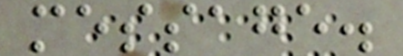message.
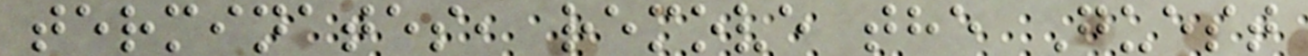terminates, remove the Guest
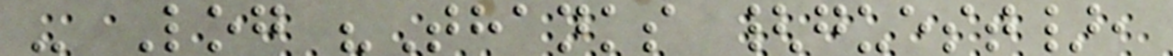- Log "Thanks {guest},
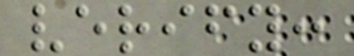verify:
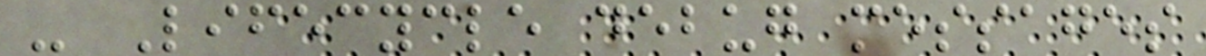- Lifecycle debug messages
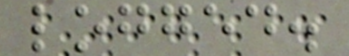logged.
